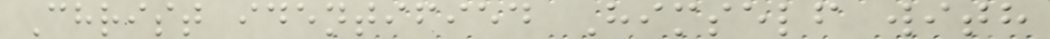Christ identified Himself with
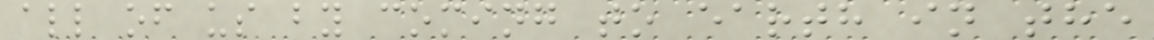all of us by coming to earth in the
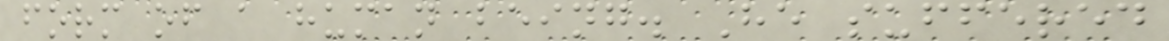form of a human being. He suffered
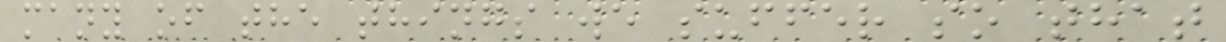many of the things we suffer so that
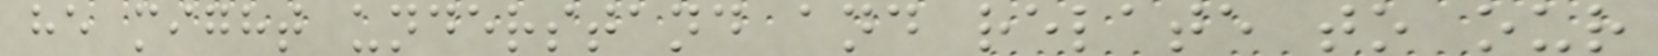he might understand and relate to our
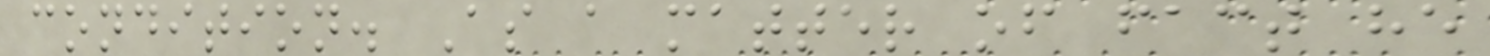condition. As a matter of fact he
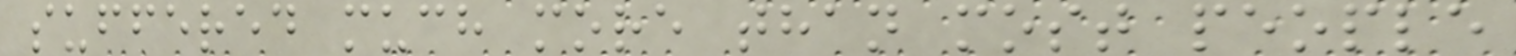suffered much more than most people
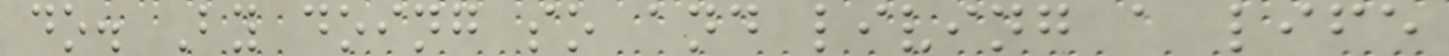do. By doing so and living a life
